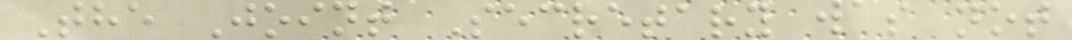The Joint Secretary was not
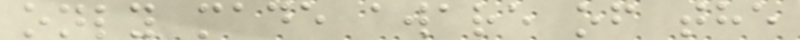only made aware of the
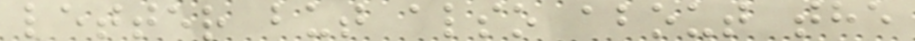letter but also about the
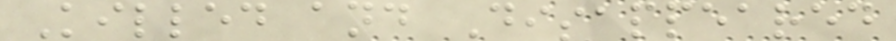Killed and Disappeared
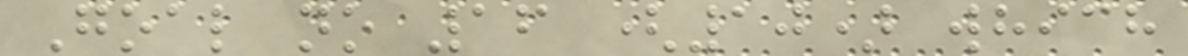Goal no 16 (10) which
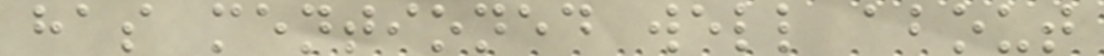has mentioned well about
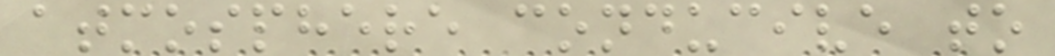atmosphere conducive to
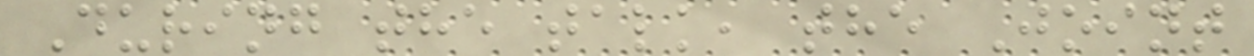During the talk, the Joint
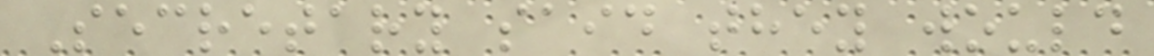Secretary said they would
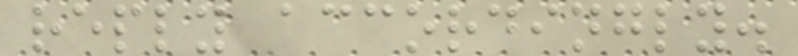reply accordingly.
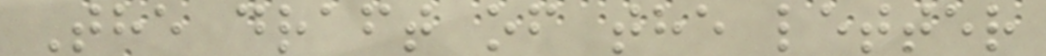The draft of the letter
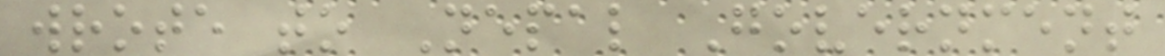wrote to Nepal Government
